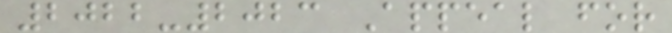2022-2023 Appeal for
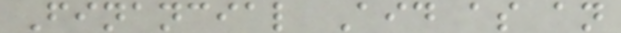Financial Aid as an
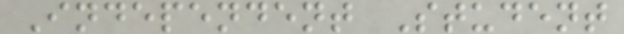Independent Student
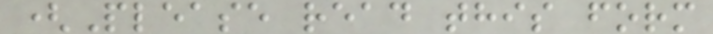(Please read this form
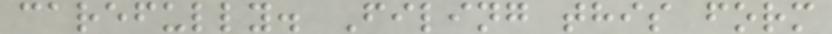carefully. Filing this form
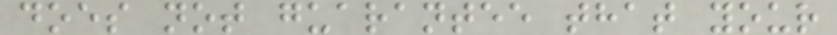does not guarantee that your
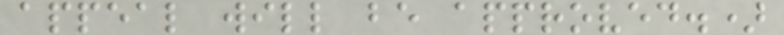appeal will be approved.)
